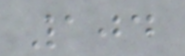104
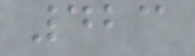423
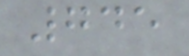745
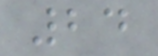24
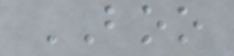BOO
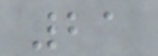21
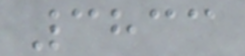3833
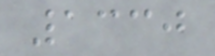1330
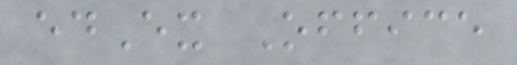edEx Office
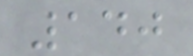140
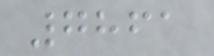7861
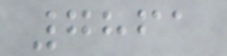7861
